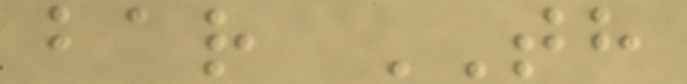bar TH
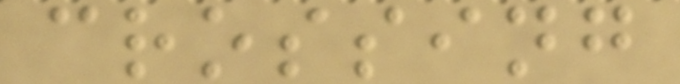crossing
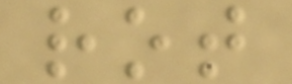rot
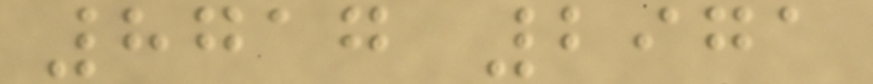8717 2971
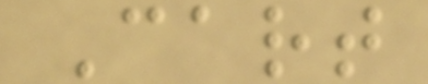Cart
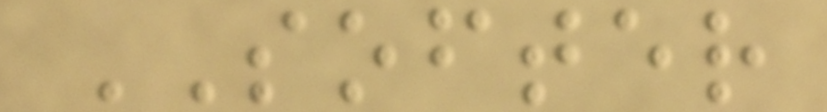SOFTER
